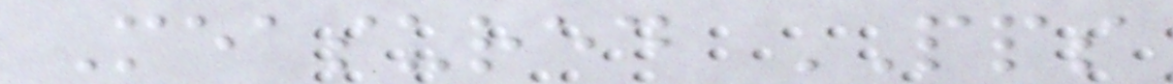Measured PPS
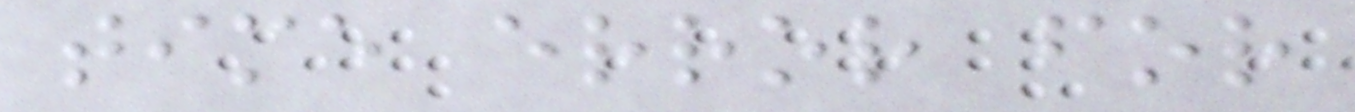time error for
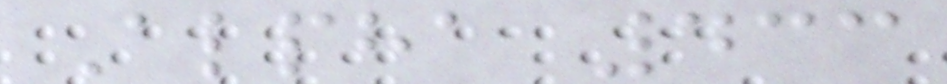Alpha 433
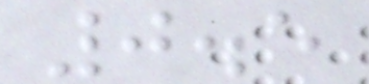0.5
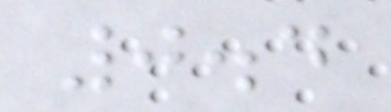0.4
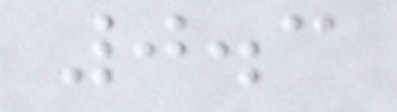0.3
